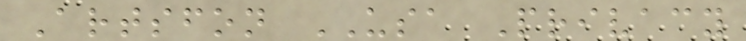Artsfon USA Privacy
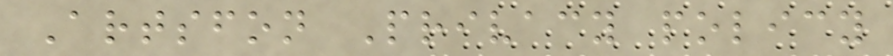Artsfon Privacy policy
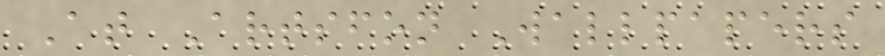At Artsfon Wallpapers
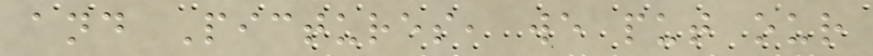and Pictures, we put our
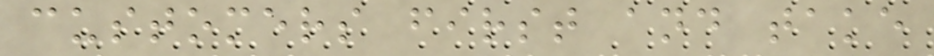customers first and take
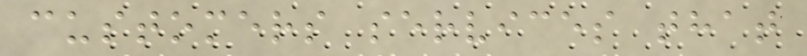customers services that
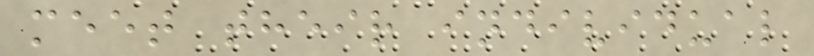meet their individual
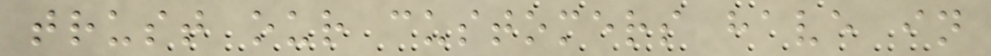trust our customers have in
